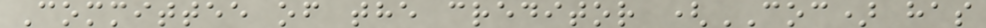Committee of the creditor (COC) has
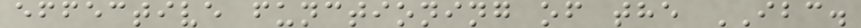effective functioning of the IBC.
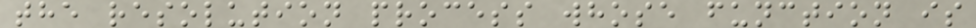the resolution process whose function is
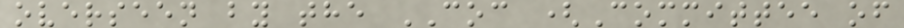overseen by the COC (Committee of
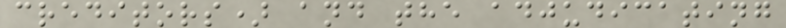creditors) and the adjudicating
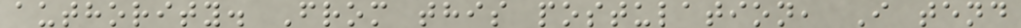authority. From this postulation, I tend
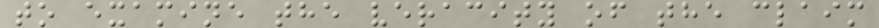to examine the veracity of the claim
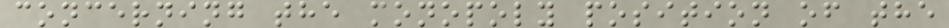concerning the monopoly position of the
